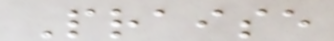Praise
